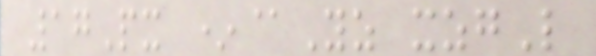17Px *@Yz xzgL
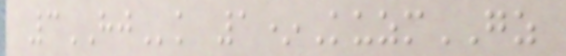3HJk 1*KuzmGZ
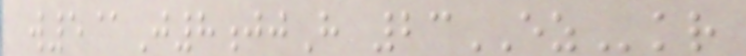w5@J8jjH 23EZkr
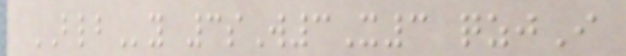BLBy 3sW3X3 qzjI
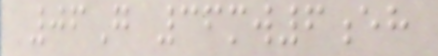06G 36mw6eh
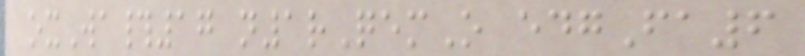oxWa#17 n1rQemO edgFa6
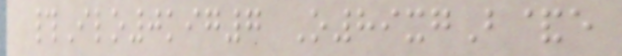#Ilo0kig7 O89xgB&e
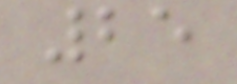25
